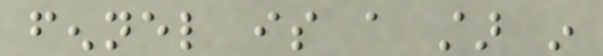fennel is a star in
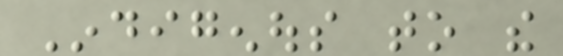Indigenous to the
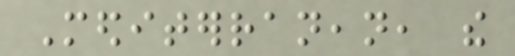Mediterranean, the
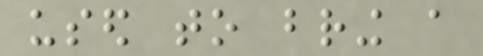used to bring a
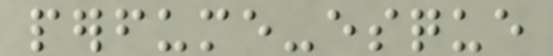perfume-esque
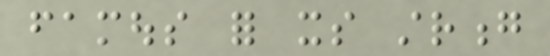famous for its strong
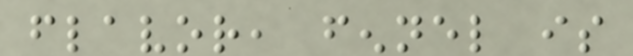flavor, fennel is
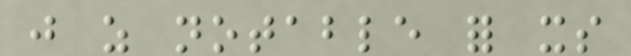just as notable for its
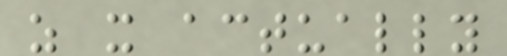as it actually
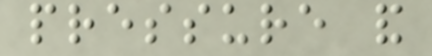pressure and
